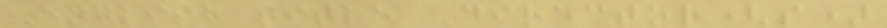English title Director(s)
